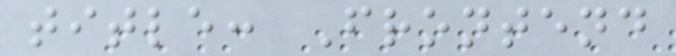title: Frontend
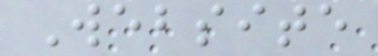Website
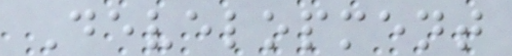Development
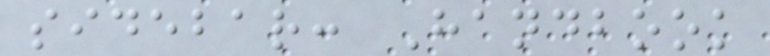sidebar: Handbook
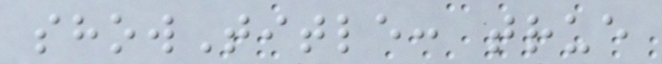showTitle: true
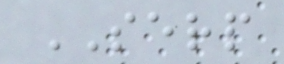SERP
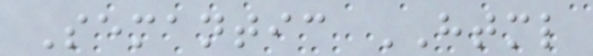Semantic HTML
